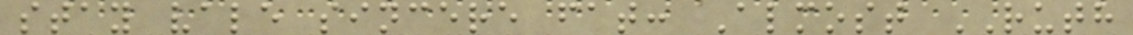stay vale sincere fat: Almost RUTH
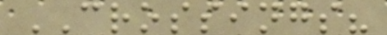CROSSINGS?
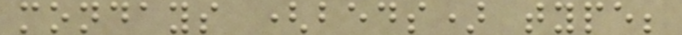mondays (beds) type;
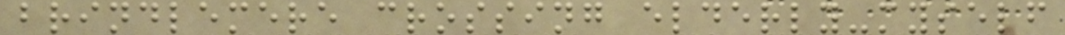brindlemere crossing elderly-myself
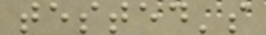tested's
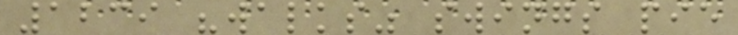1239 "walks" swings pie
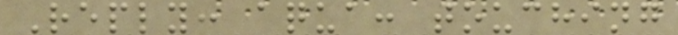Reply: aqua: touching
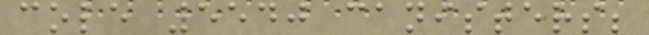cole 5540 canisters;
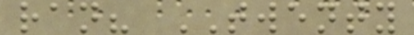ran? TWENTY
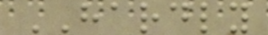HARDLY
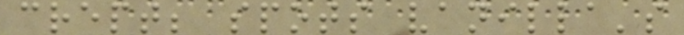crept; spots vanilla's
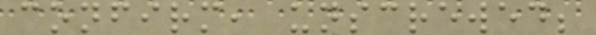confirm, unscrewed;
